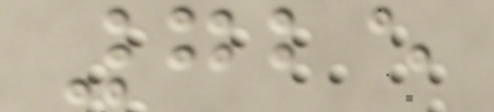725
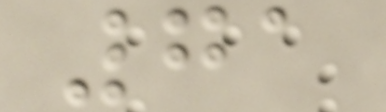71
